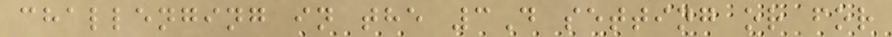challenging in the 3D setting or for
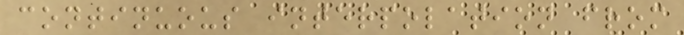continuous interpolation from
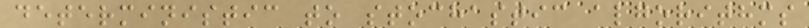deterministic to stochastic algorithms
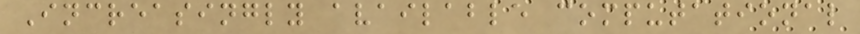Increasingly available computational
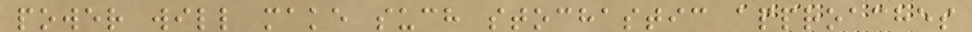power will make such stochastic approaches
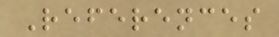References
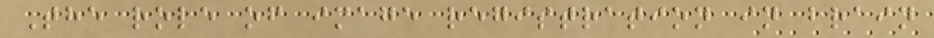The role of image registration in brain
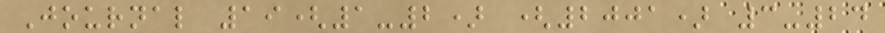Journal 19(1-2) (2001) 3-24
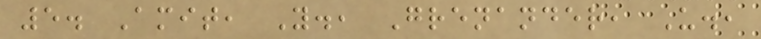5. Amit, Y., Grenander, U.,
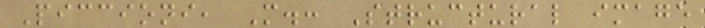Piccioni, M.: Structural image
